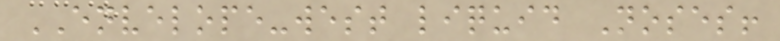ENVELOPE-west liquid Noses!
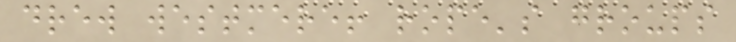drew westmere! rope's groups
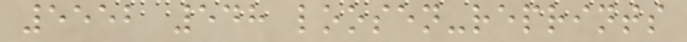5552 548 loosen-reprints
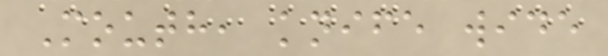Mouth, knife wide
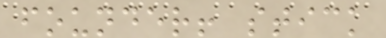founder! stick
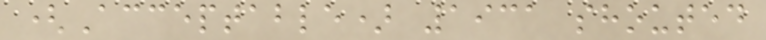(Acceptable) 1931 shouted
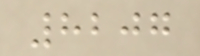8207
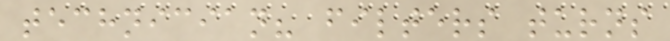technician? filters turns
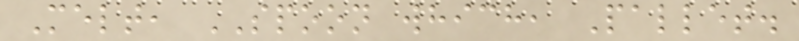Melt, SPOON which, Pallet.
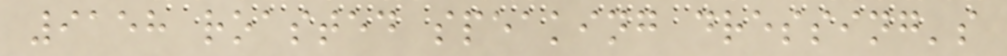9158 roasted speaking dressing's
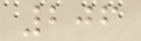206
